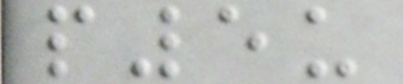p5u
